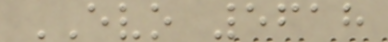EVO 5618
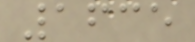1635
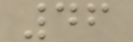46
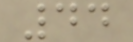44
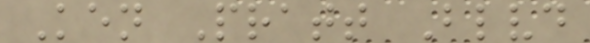Ken Pratt Blvd
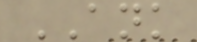ANK
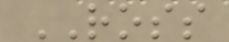ROSS
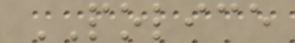POLICE
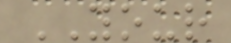YOUR
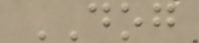DOG
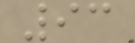93
